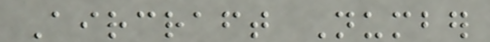Aircraft Number
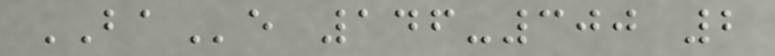BAe 146-300 2
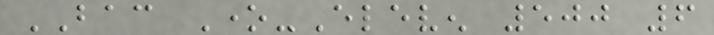BAC One-Eleven 500 6
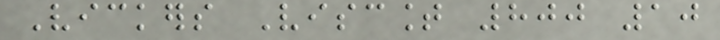Vickers Viscount 800 10
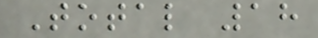Total 18
